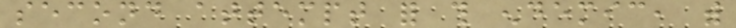second attempt for this endemic, with
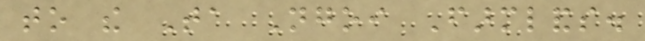to the Ta Ngoi Farmlands.
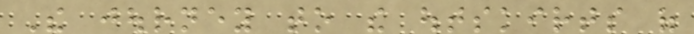The journey to the outskirts of
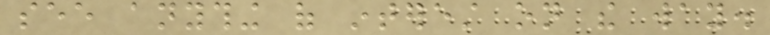see anything of interest on the way.
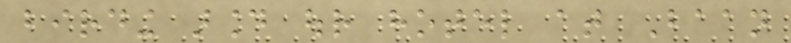birding around our hotel at Baan
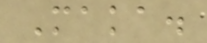Maka.
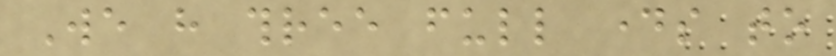We have three full days to
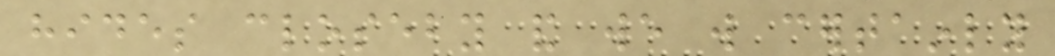hides closeby and we will certainly
